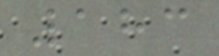183
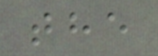the
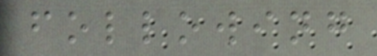following
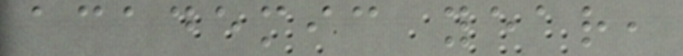academic year,
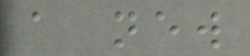a new
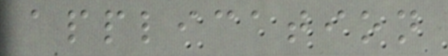application
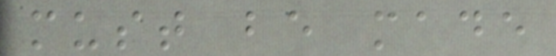must be made
